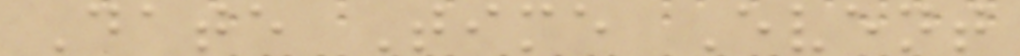Date Time Event
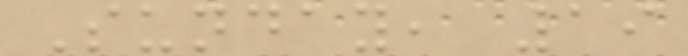Sunday, 19
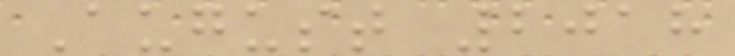August 2018
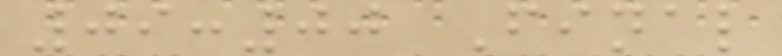09:00 Final
